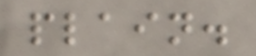plain.
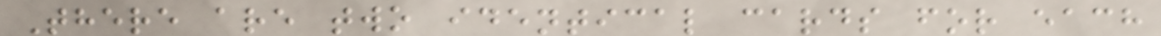There are two identical cards for each
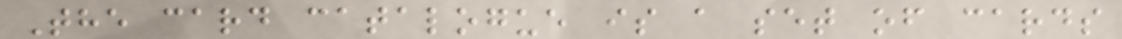The card catalogue is a set of cards
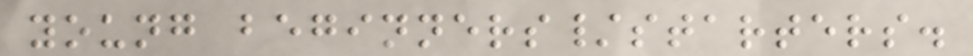young beginners/starters.
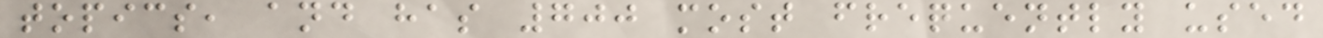topics, and has 700 most frequently used
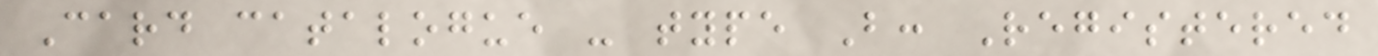Card catalogue - type B: Registered
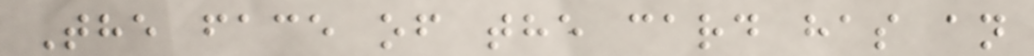The face of the card has an
